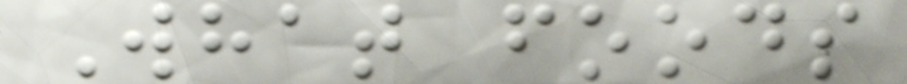What foods
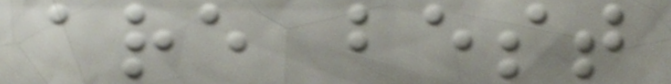are best
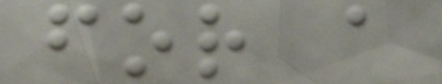for a
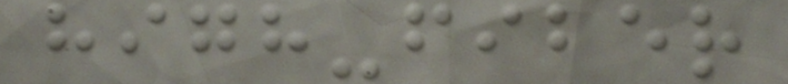high-fiber
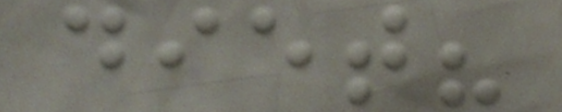diet?
